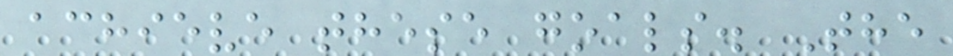achieve these goals. The
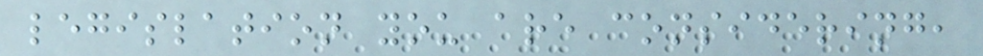legislation you are considering,
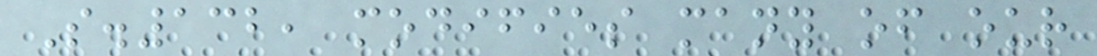S.132, modifies many of our
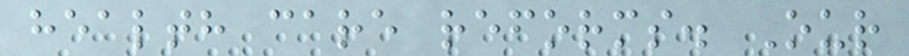health care reforms. Our
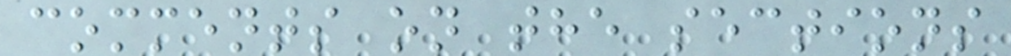comments on the sections
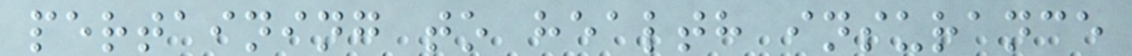pertaining to health insurance
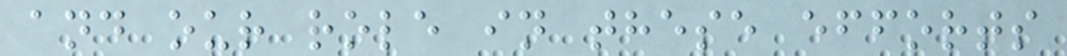and our role in these efforts
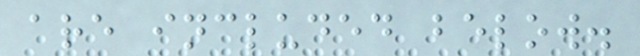are included below.
